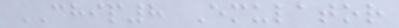CHIP8 Emulator
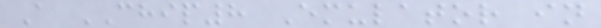A CHIP8 Emulator in
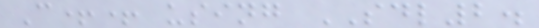C++ using SDL2.
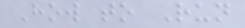How to Run
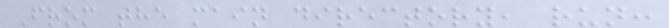From the main directory, run:
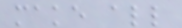make all
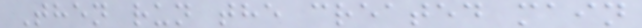Then run the created main
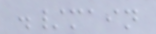./main
